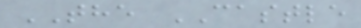THE CASTLE
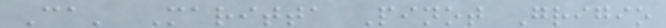Ca' Maritta Pinot Grigio
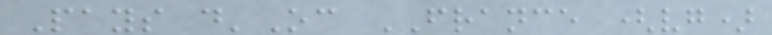Pays d'Oc FRANCE (vg)
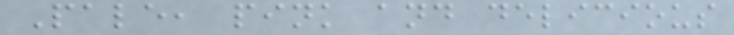Pale, pink and delicious
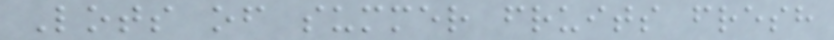Lots of summer fruits fresh
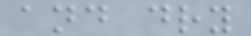and dry
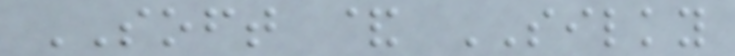SOFT & SILKY
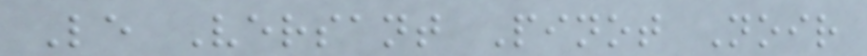Le Versant Pinot Noir
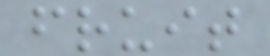fruit
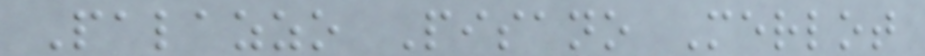Palazzo Pisano Merlot
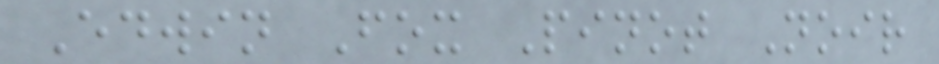Edwin Fox Pinot Noir
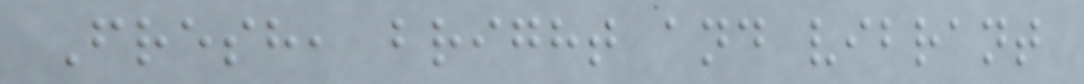Fresh, bright and vibrant
